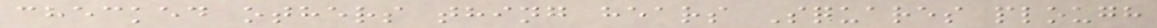checked others thing hears Squares plough
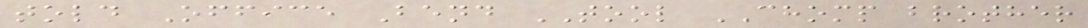told Office Bend TOOL CHOMP brother
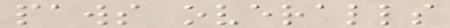paws overalls
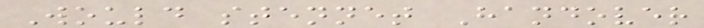Would stennet Handover
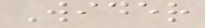Wider
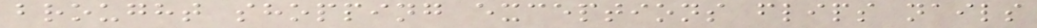brought shopping exceptions flips nails
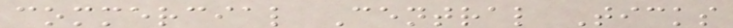commercial Central Ticks
